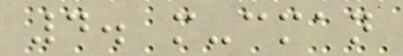4. m-cman
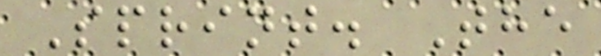Sprint. The
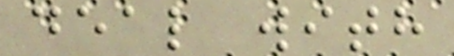deal with
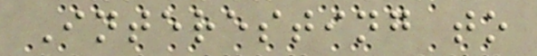Interesting to
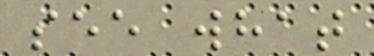see what
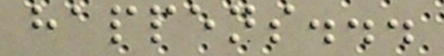happens...
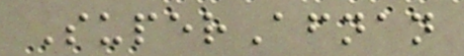SuperAfnan
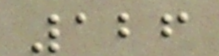126
